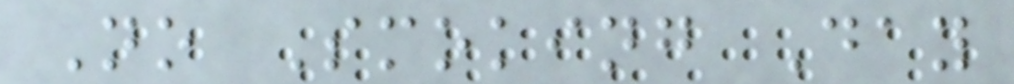No Smoking Day
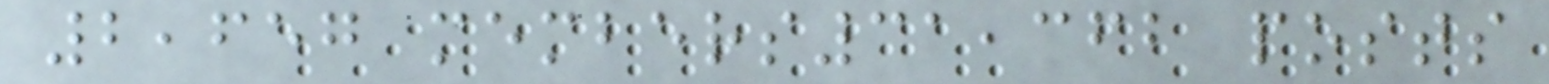2,657 members31,362 posts
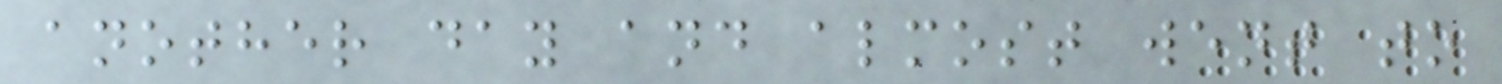another day and almost went to
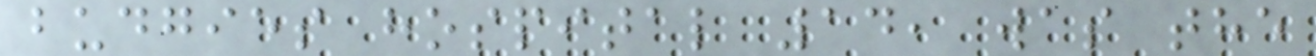budgies hospital 14, was the
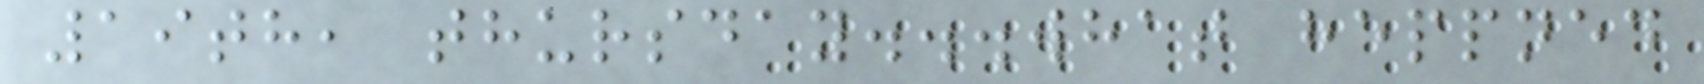19th, thursday...what heppned
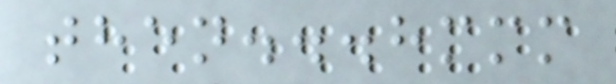then...hmmm
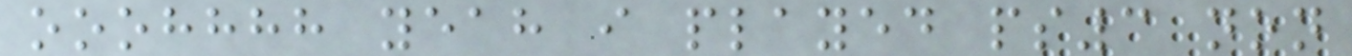ooohhhh yeah i played ps3 non
